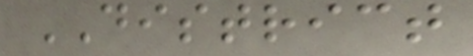DISTRICT
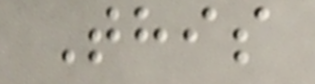This
